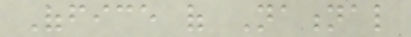Office of National
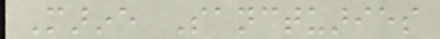Marine Sanctuaries
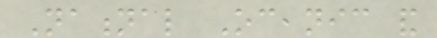National Oceanic and
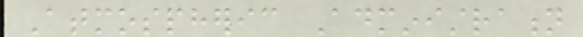Atmospheric Administration
